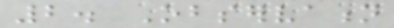2. Observation
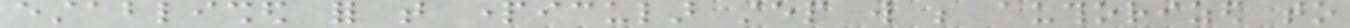established for that particular step will be authorized to
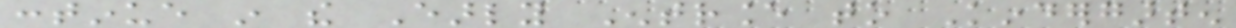continue in the Early Entrance to Kindergarten
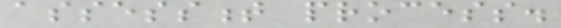assessment process.
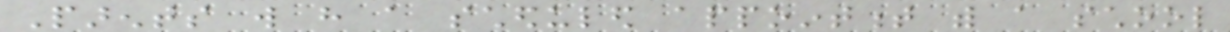Parents will have a scheduled appointment with a school
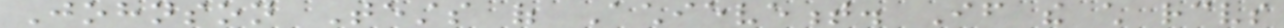Johnson Tests of Achievement. If the child receives
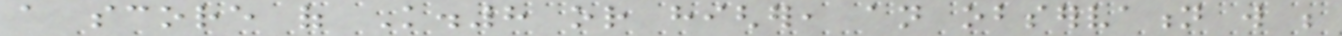a score of K.8 or higher, an observation will be
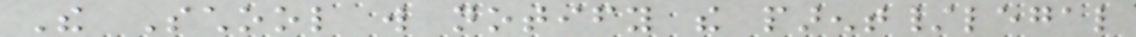The School will notify the parent/legal
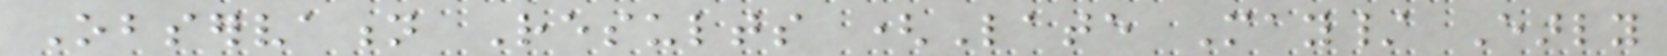Observation Results (Late May/ Early
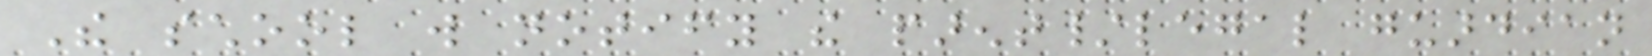The school will notify the parent/legal guardian
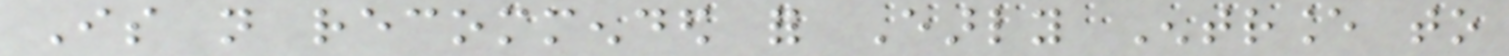Is not recommended for Early Entrance to
